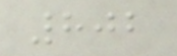802
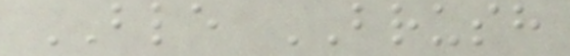BLE BRUSH
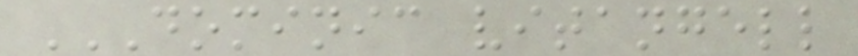DOMINIC VITANGELL
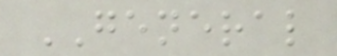GENERAL
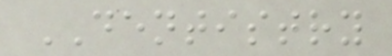DENTISTRY
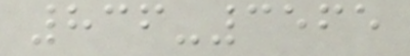836-3565
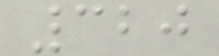320
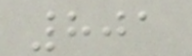801
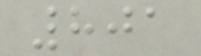801
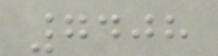7408
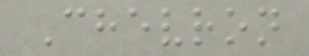Chevron
